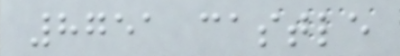8751 castle
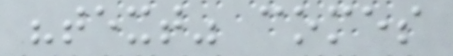"text" comes
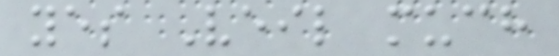yes Veil much
